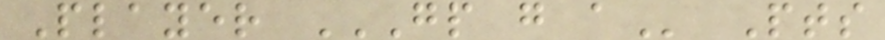Player GP G A Pts
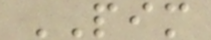PIM
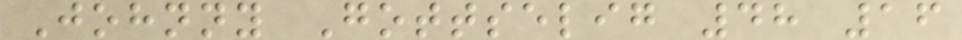Johnny Gottselig 48 16
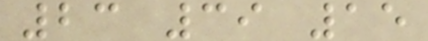23 39 15
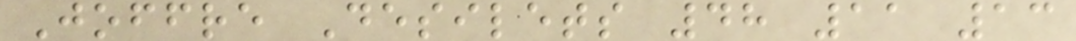Joffre Desilets 48 11 13
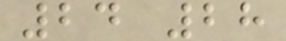24 28
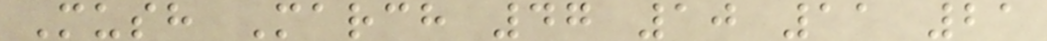Mush March 47 10 11 21
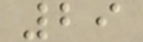29
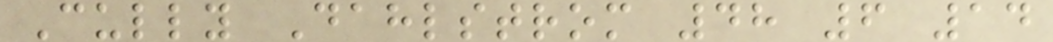Cully Dahlstrom 48 6 14
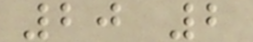20 2
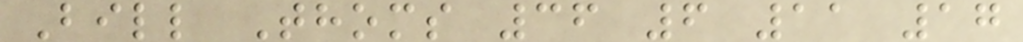Bill Thoms 36 6 11 17
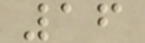16
